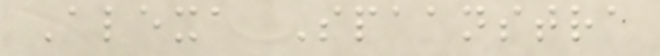Alexa Spaanstra
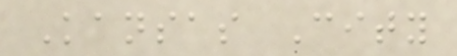Kansas City
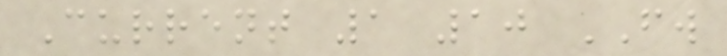Current 1 10 FW
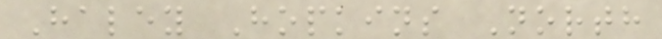Haley Hopkins North
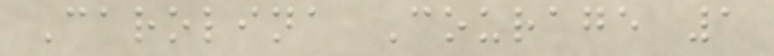Carolina Courage 1
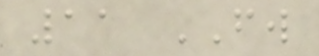11 FW
